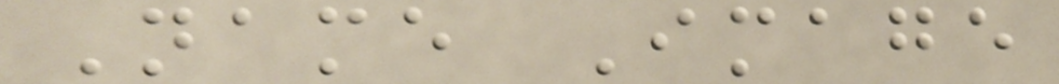Name Image
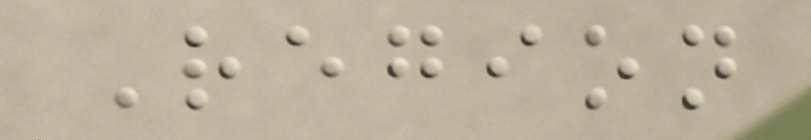Region
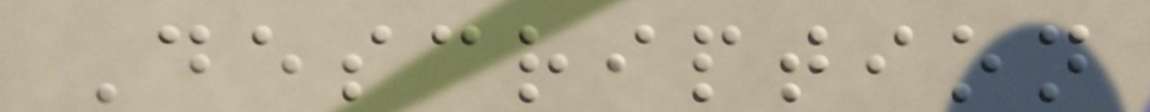Description
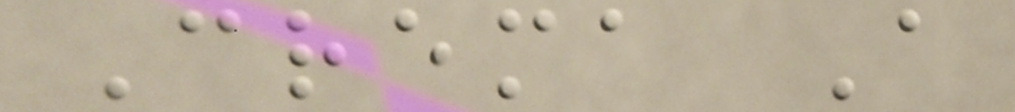Crema A
